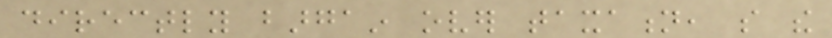directly bargain over taxation, so the
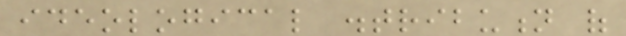ideological distribution of
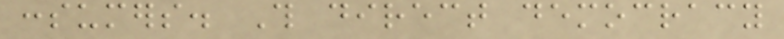consumers. This direct democracy
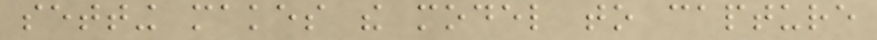setting makes the model to capture
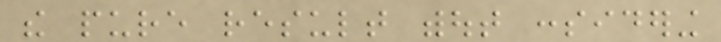the pure result without considering
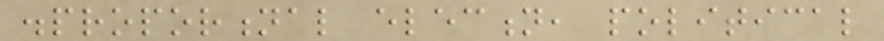disproportional election, political
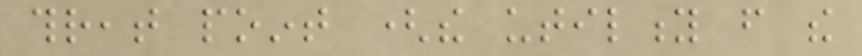threat point (the utility from the
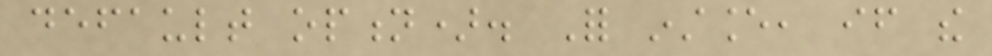default option). For instance, if the
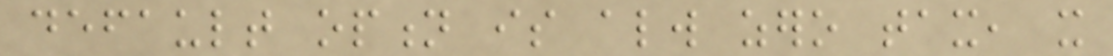default option is always zero tax, it
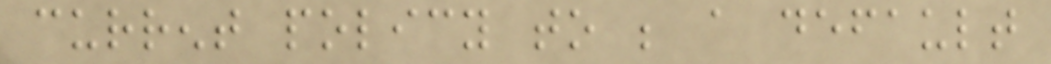current policy to be a default
